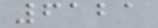6121
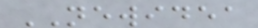NEWIDEA
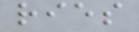ries
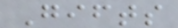Gifts
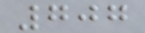707
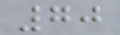70
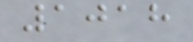1018
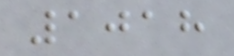1018
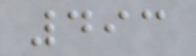493
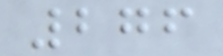276
